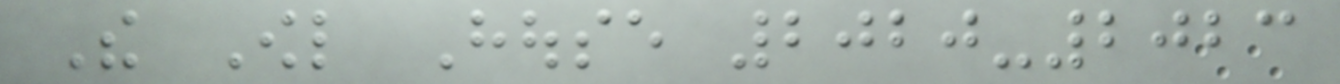The Owl House 2020-2023
